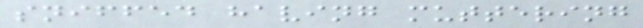sniffed having muttering
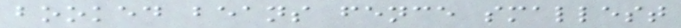booked beans fence smallest
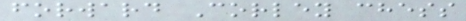forward Corley chess
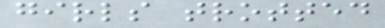girls trotted
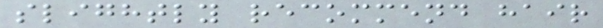slightly recommend hair
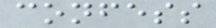confess
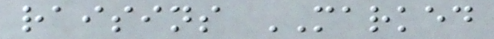raisins MARKED
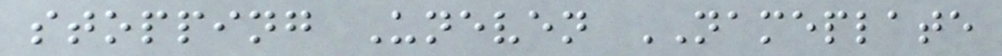stopping Uneven NAMEPLATE
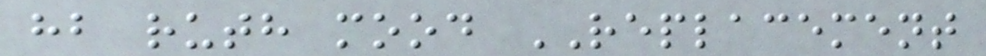hb ruth mood REPLACEMENT
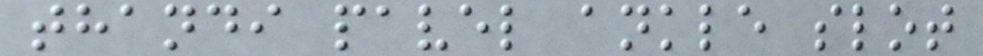thandi pavel ankle slot
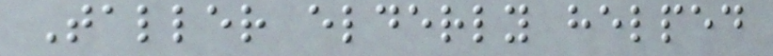Taller elderly helped
